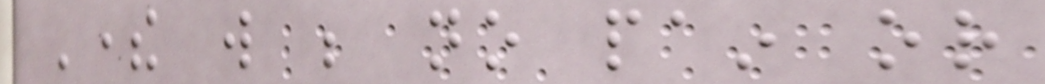There will be no pain or
